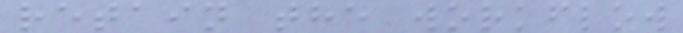retain the workflow
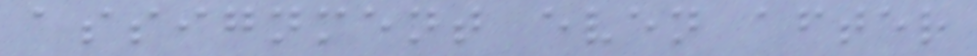assignment even after
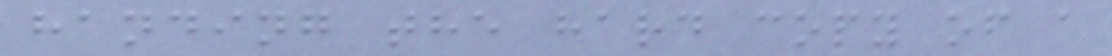handing the hard copy of a
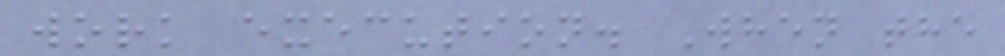work execution. When the
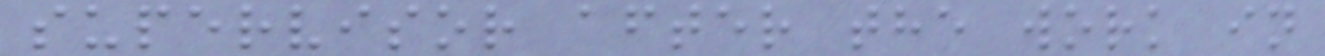supervisor after the work in
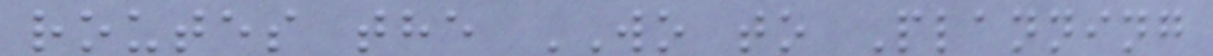routes the WO to Planning
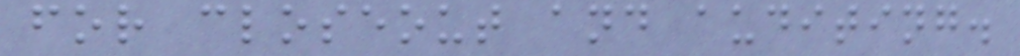for closeout and auditing.
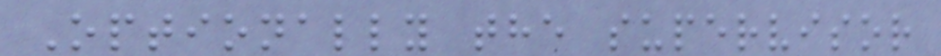Optionally the supervisor
